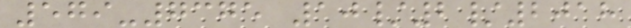579-7375 10/2/2018
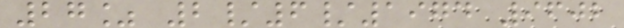27% 2/6/1974 9602
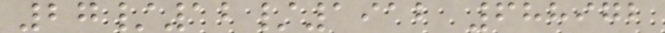27/12/1912 688972
